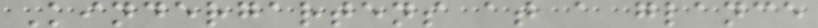Kindergartens at a glance
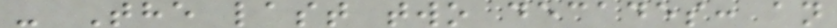- The last two decades: an
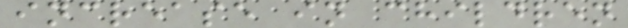increase in children
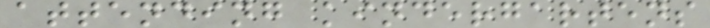attending kindergartens
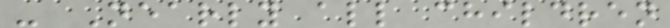- Nearly all children
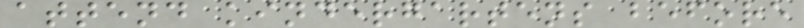attend kindergartens before
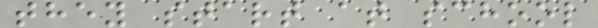they start at school
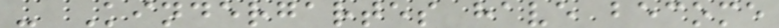- Kindergartes have become
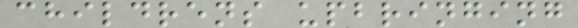childrens upbringing
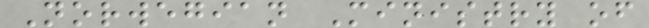Norwegian Ministry of
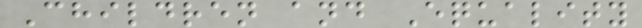Children and Equality
